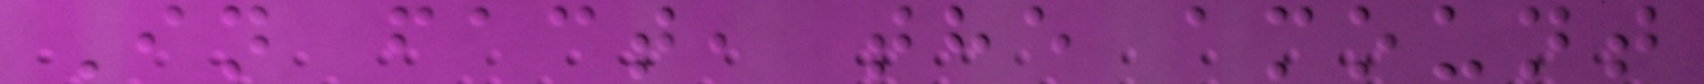In fact, the amount
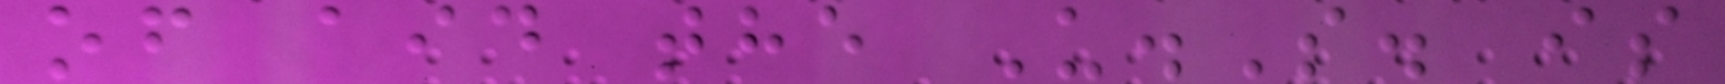of aid the U.S. is
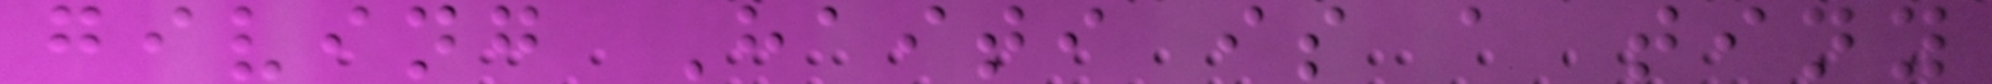giving Haiti is a tiny
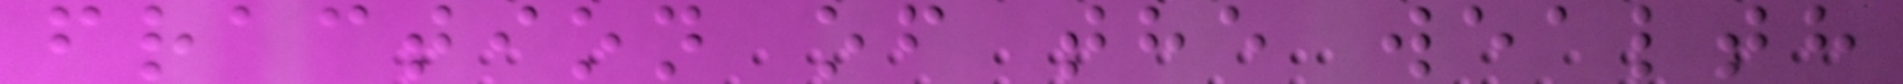fraction of the wealth
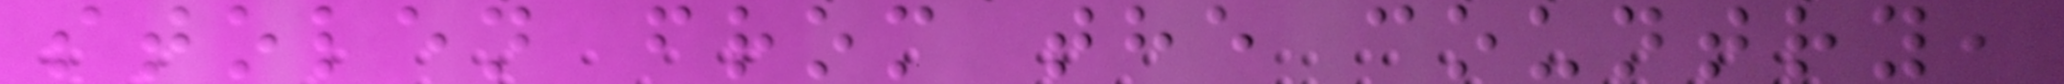stolen from the country,
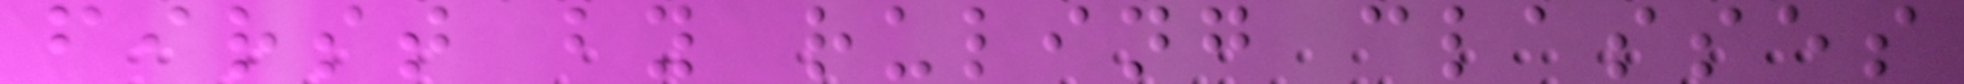first by ruling classes
